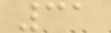31
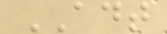ADT
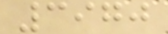3970
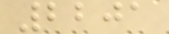2201
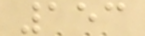153
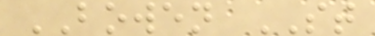BOWEN ST
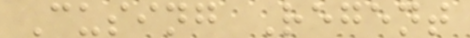Cusing Regent
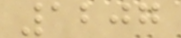1207
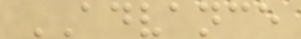ADVANCE
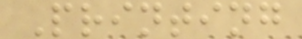Printing
